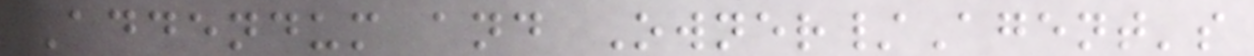Addendum and Owner/Agent's
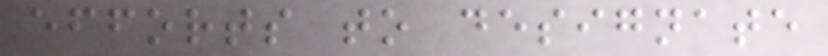efforts to designate
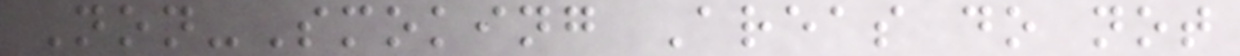Non-Smoking Areas do not
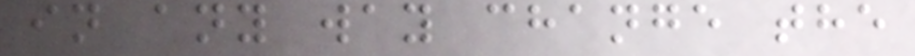in any way change the
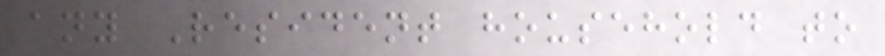any Resident household to
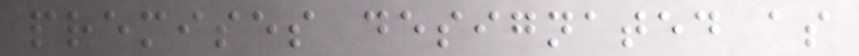premises designated as
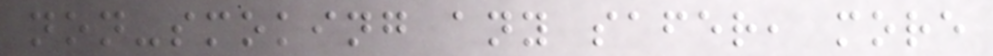non-smoking any safer, more
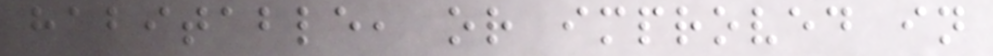habitable, or improved in
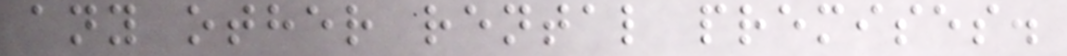any other rental premises.
